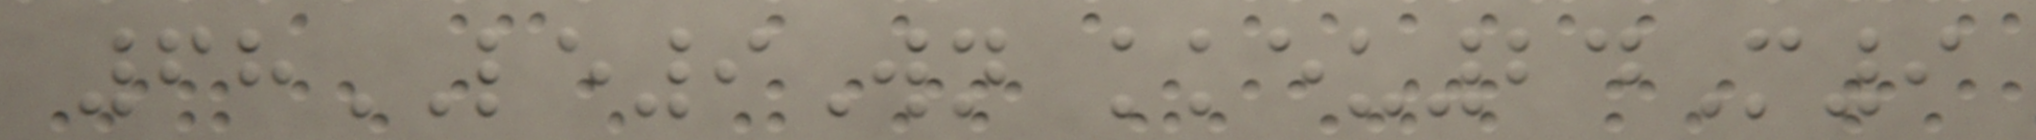68LE9Wn kkeu24M9
